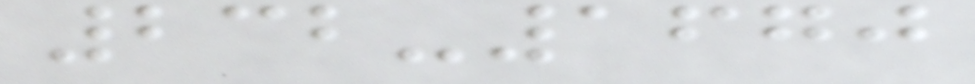232-1670
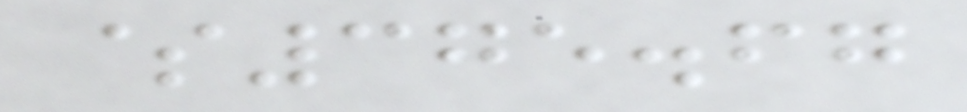$375.67
